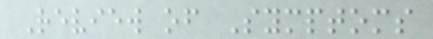Review of Symptoms
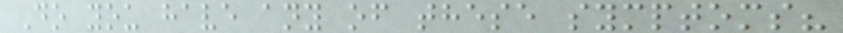Do you have any of these symptoms?
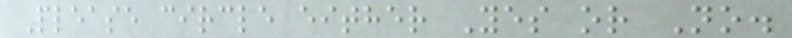Please circle either Yes or No.
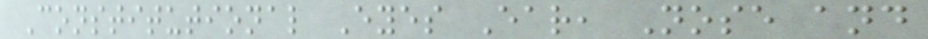Constitutional Eyes Ear, Nose and
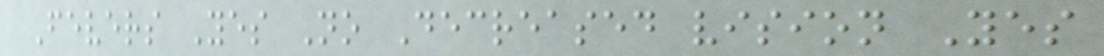Fevers Yes No Decreased vision Yes
